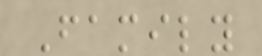Family
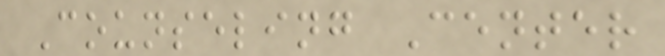Counseling Center
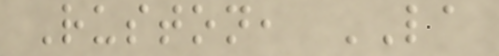Ruston, LA
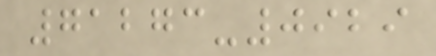71273-0929
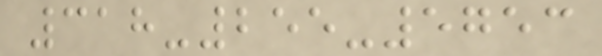318-255-5753
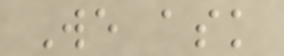We ask
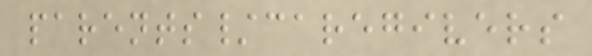parents/caregivers
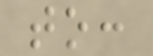to:
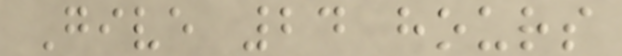Give 24 hours
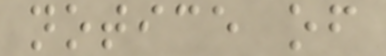notice of
